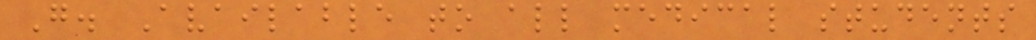G. Available to all medical students
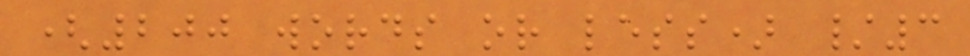(200 words or less) /3
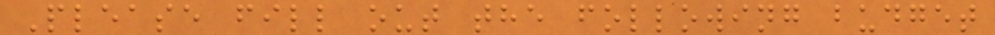Please fill out the following budget
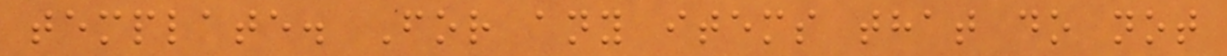template. For any items that do not
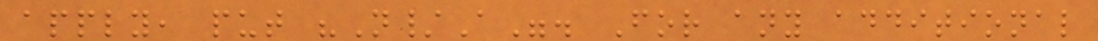apply, put "N/A". For any additional
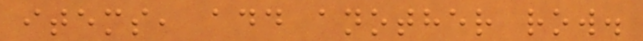items, add another row.
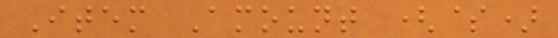Item Amount ($)
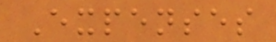Expenses
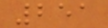251
